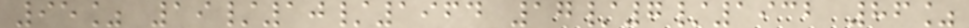95% 19/10/1964 17/7/1932 86%
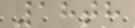18th
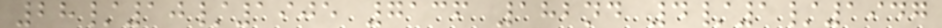28/10/1905 7136 182nd 4/1/1947
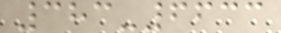383-6633
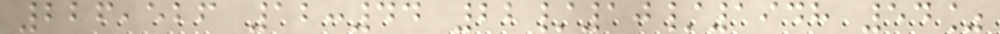226,526 12:44 22/10/1948 54%
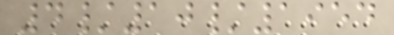4/10/1954
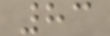83
